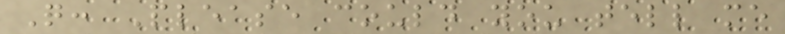Q: Please could you tell me
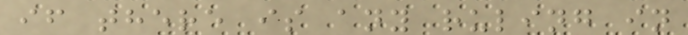if there is any ruling in
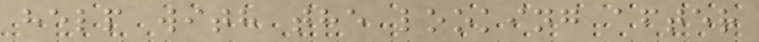help with the looking after
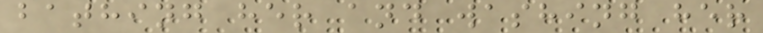bathing her and washing her
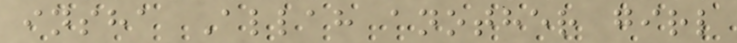insha Allah another girl
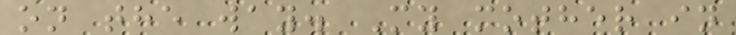on the way. My mother in
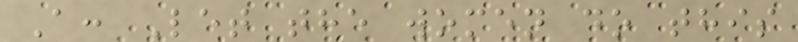A: Let the women do this
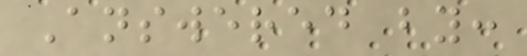Answered by:
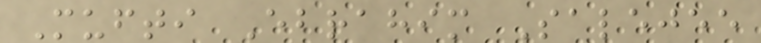Mufti Ebrahim Salejee
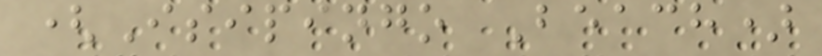(Isipingo Beach)
